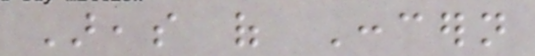Areas of Concern
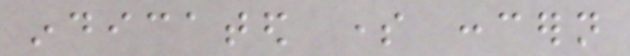indicated some concern
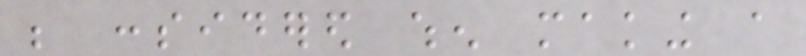be considered when making a
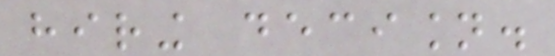hiring decision.
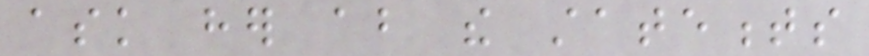ask her about the statements
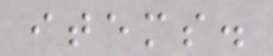items.
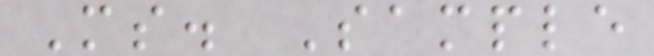Ms. Sample
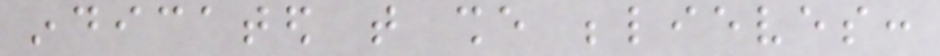indicated that she believes:
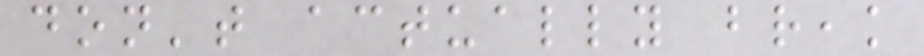don't actually break
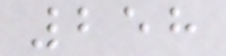258
